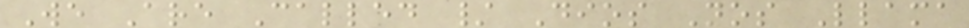We Are Called / Dios Nos Llama
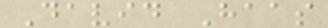David Haas
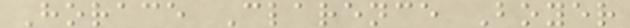Horace Clarence Boyer
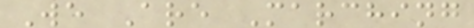We Are Marching
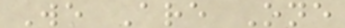We Are One
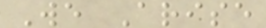We Arise
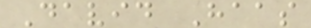David Haas
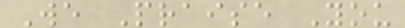We Praise You
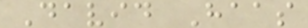David Haas
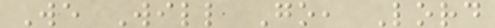We Will Go, Lord
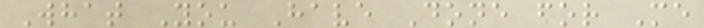What You Have Done for Me
